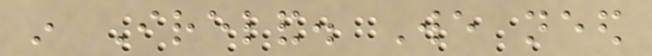in Ireland. We need
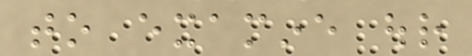to examine our
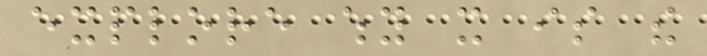explore why it is the
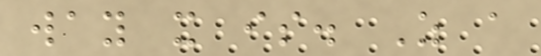way it is. As a
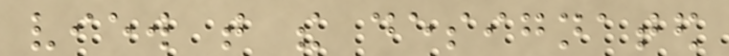view that the designated
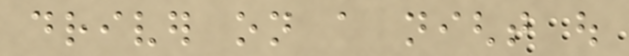driver on a night out
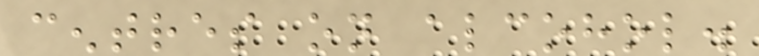centres on alcohol.
